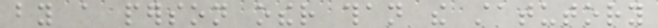by a person other than the statutory
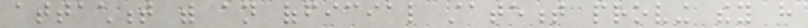attachment with an official statement proving they have
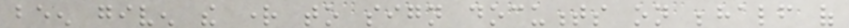been given the right to sign documents on behalf of
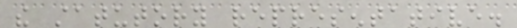the statutory representative.
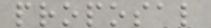proposal
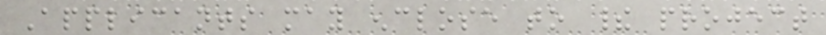Applicants may enclose to their project
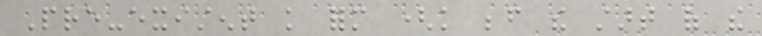Pre-existent knowledge form (knowledge before the start of the
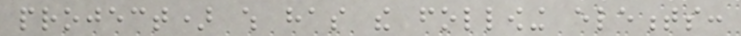project) which has the following elements:
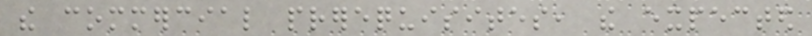the commercial prerequisites, the expected
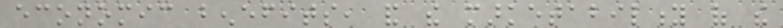economic benefits, and the marketability of the
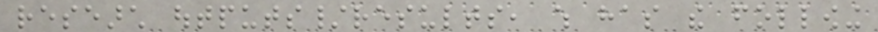research outputs/results, which has the following
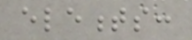elements:
